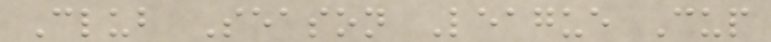Club Season League Cup
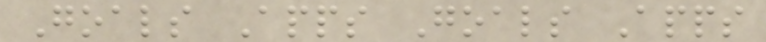Goals Apps Goals Apps
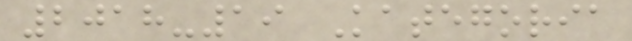2018-19 Kategoria
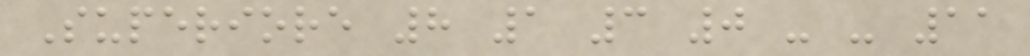Superiore 8 1 3 0 - - 11
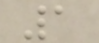1
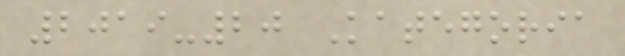2019-20 Kategoria
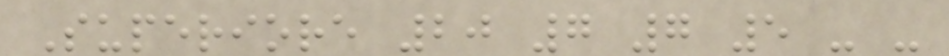Superiore 20 7 7 5 - -
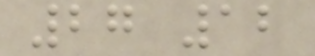27 12
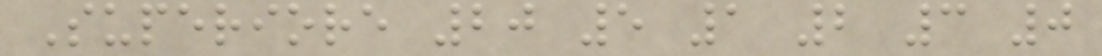Superiore 20 5 1 2 3 0
